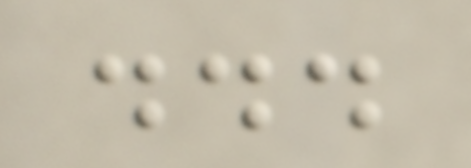...
